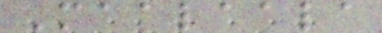Maalaala
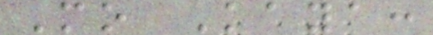Mo Kaya:
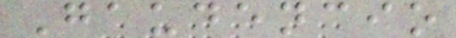Gaudencio
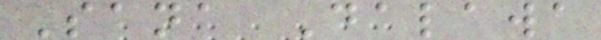Sana Dalawa
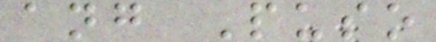ang Puso
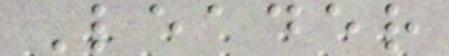Leader
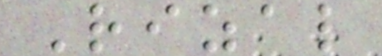Rizal
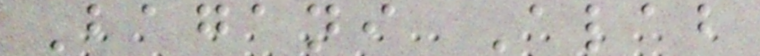Bagani Alab
